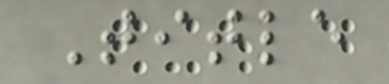Title
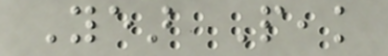Year Peak
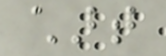chart
